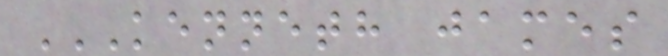KENNETH JAMES
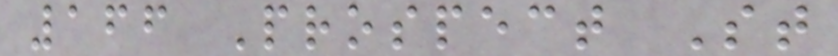166 Prospect St
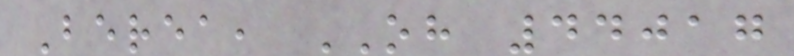Berea, OH 44017
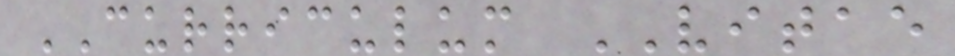CURRICULUM VITAE
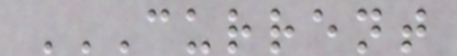CURRENT
